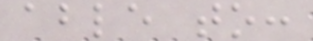able to:
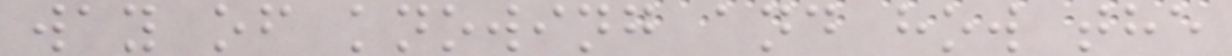way of knowing and how the
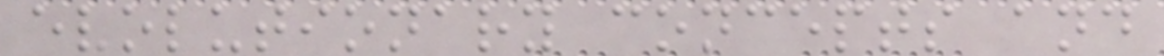evolutionary concepts and
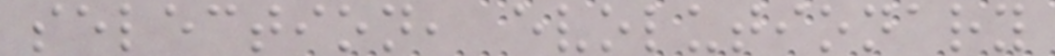selection, evolutionary
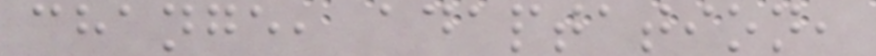change, adaptation,
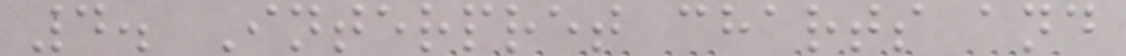4. Interpret charts and
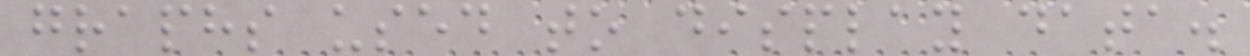graphs used to display data.
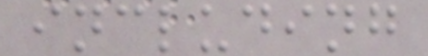including
